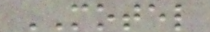MOTEL
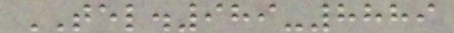TEL.989-8889
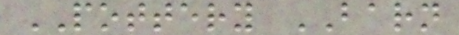POTTERY BARN
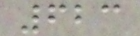623
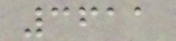3611
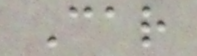Car
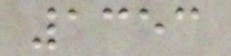1353
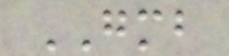GMB
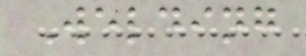Welding
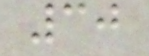30
